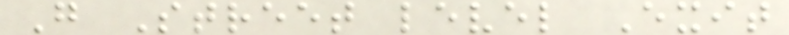G Street level Exit
